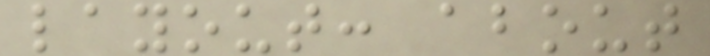layout: about
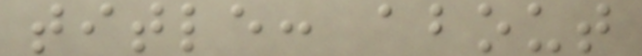title: about
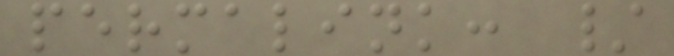permalink: /
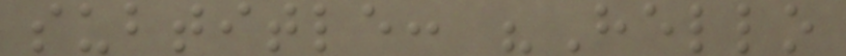subtitle: "Hello
